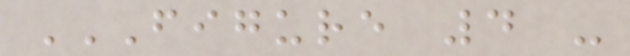FIGURE 4 -
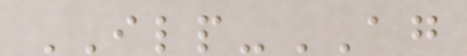ILP-AG
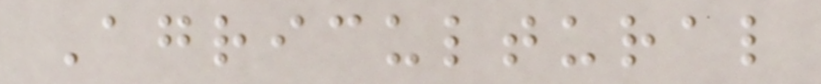Agricultural
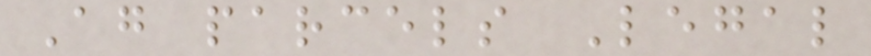Ag parcels Legal
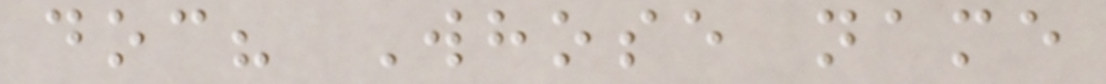doc? Whose name
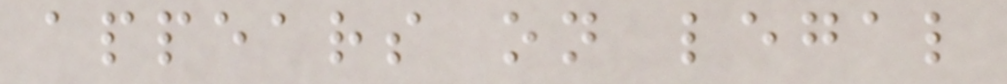appears on legal
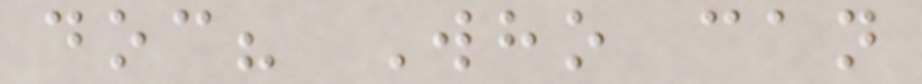doc? Who can
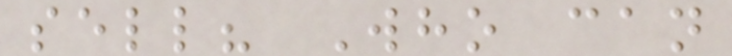sell? Who can
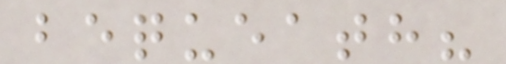bequeath?
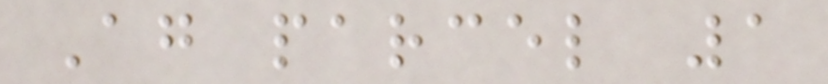Ag parcel 1
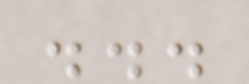...
